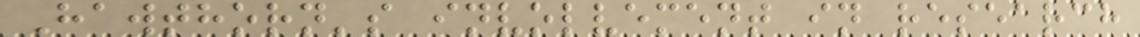Hawthorn's involvement in research
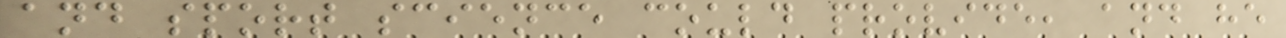and sport science could provide, and he
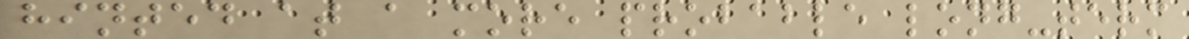hinted at a more probable long-term
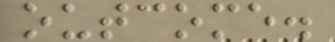outcome.
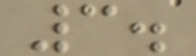3.
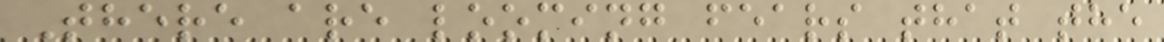There are looming fears that the
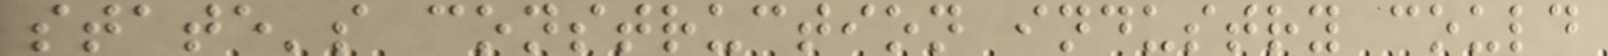state's construction industry could
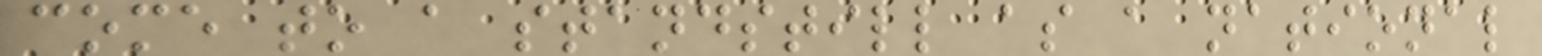come to a standstill as a national
